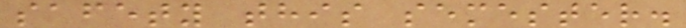safety this semester.
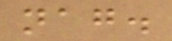nag.
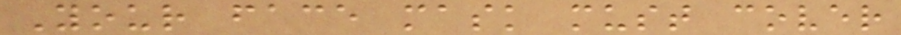Your face mask must cover
